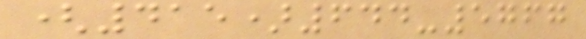(415)644-5767
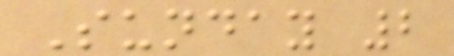Sunday 2
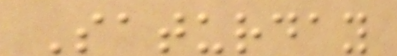Saturday
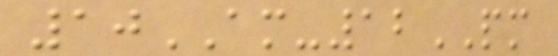10AM-12PM
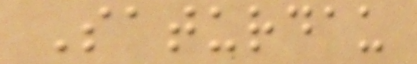Saturdau
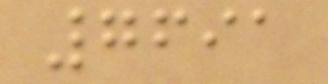7691
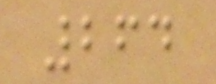264
